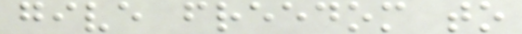give freedom to
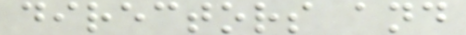directors and
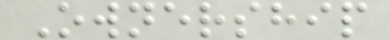Ownership
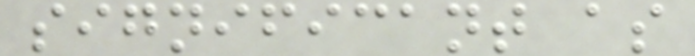significant as
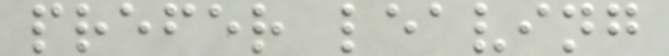prefer leaving
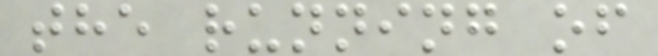the running of
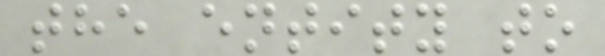the entity to
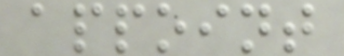appoint
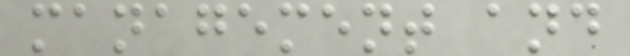management and
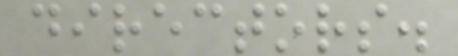directors.
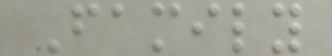Family
